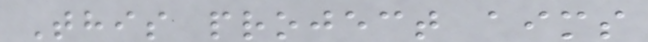This project aims
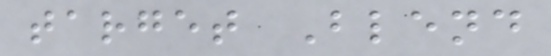target Blend
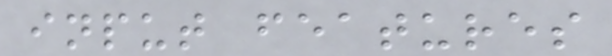input features
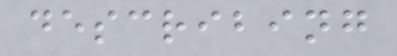describing
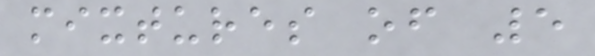mixtures of 5
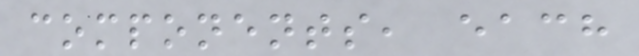components, each
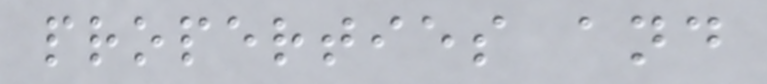properties and
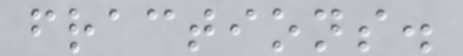fractions.
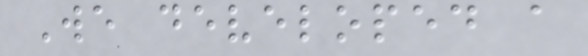We developed a
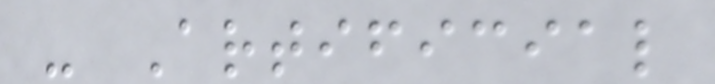- Artificial
